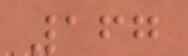167
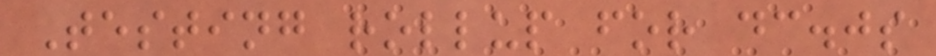Testing rollup for dc.js
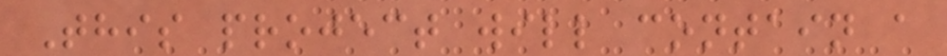This project will contain a
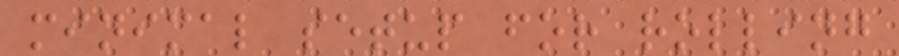minimal setup for rolling
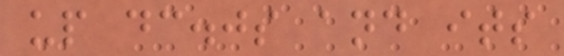up dc.js and its
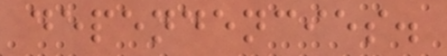dependencies.
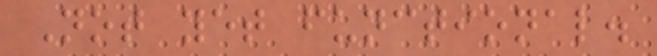Not yet functional.
